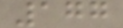177
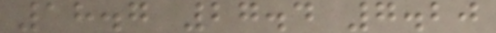18.7 27.4 7.20
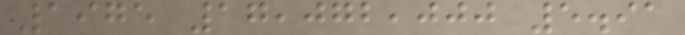1975 17,072,000 5.91
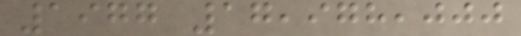1977 17,978,000
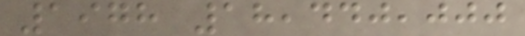1978 18,440,000
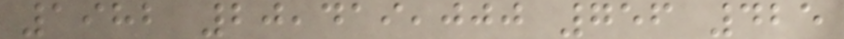1982 20,419,000 756 425
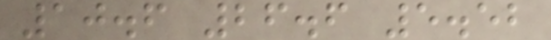10.6 26.6 5.52
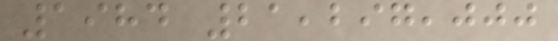1984 21,297,000
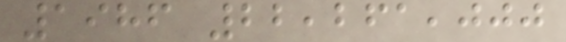1986 22,261,000
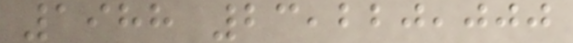1988 23,220,000
